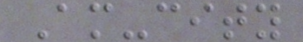Am-city
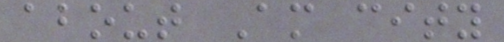about Am city
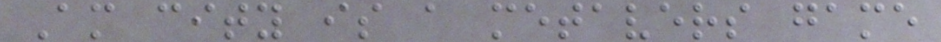Am city is a metavers game
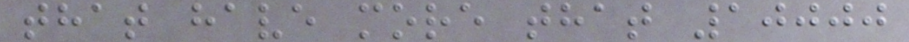that have more that 10000
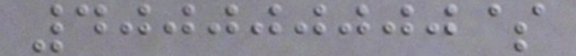400000000$
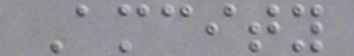Amcity
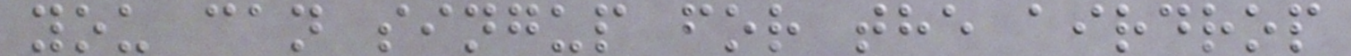you can singup for the airdrop
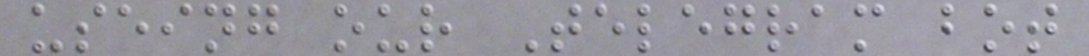useing our Telegram bot
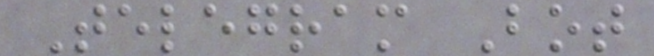Telegram Bot
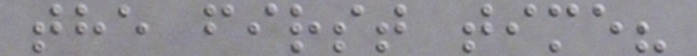the first time?
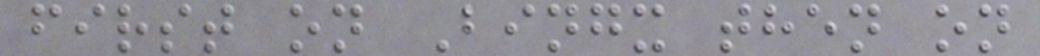first on Bingx then on
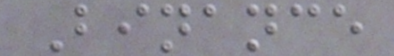Binance
